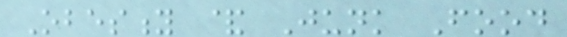Obesity & Junk Food
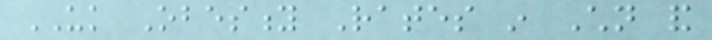UK Obesity Rates in Children and
